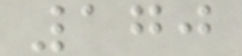170
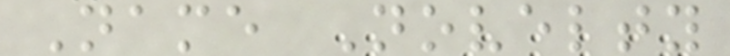Name Novelty
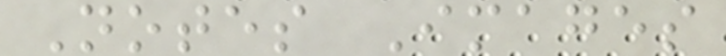Notes Images
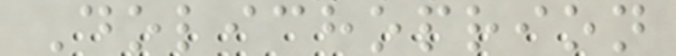Dolichoprion
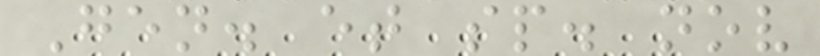Gen. et sp. nov
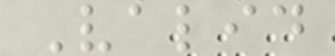Valid
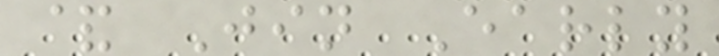& Jin Early
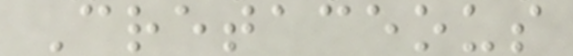Cretaceous
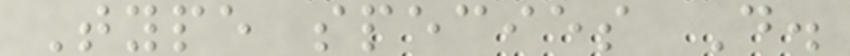Type species D.
